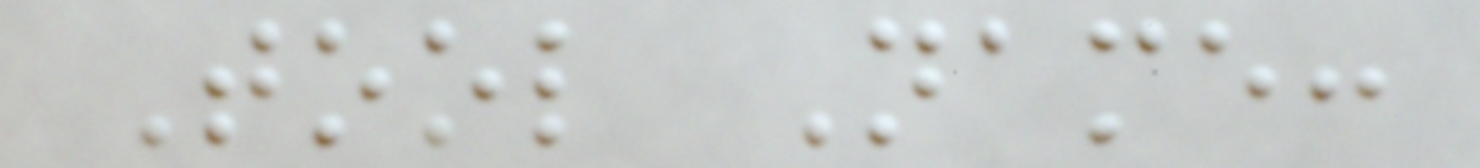Tool Name:
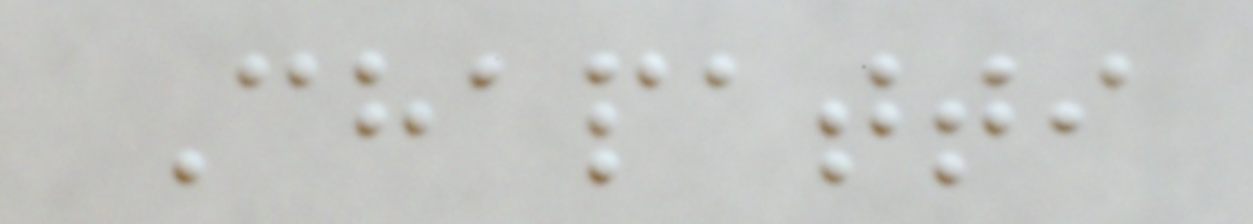Chapatti
